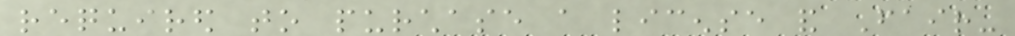required to purchase a license and Fair-
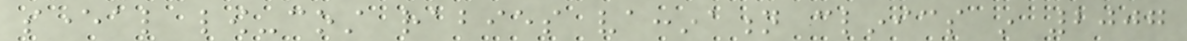several low-cost rabies vaccination clinics in 2007
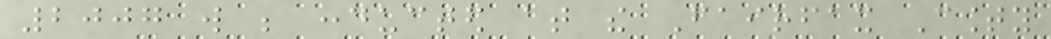2007 will be conducted at the Fairfax County
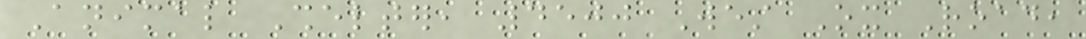Animal Shelter, 4500 West Ox Road,
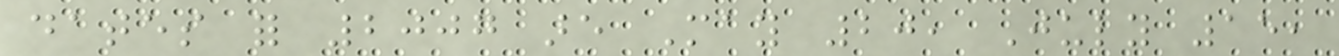dates for 2007 are May 20, July 15,
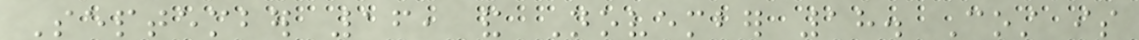September 16, and November 18. Cost is
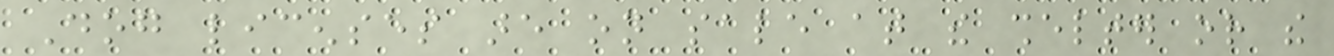Dog licenses are on sale at the shelter or the
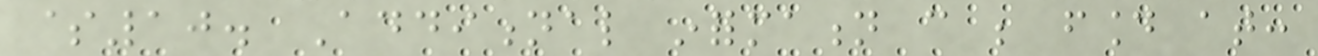$10. Additional information can be found at:
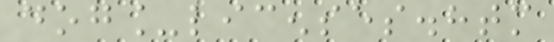dog_licenses.htm
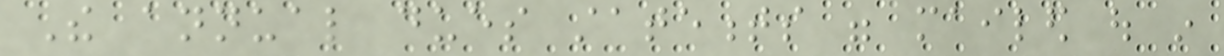The annual dues statements were mailed out in
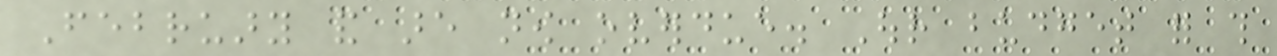February and are now overdue. Our budget for this
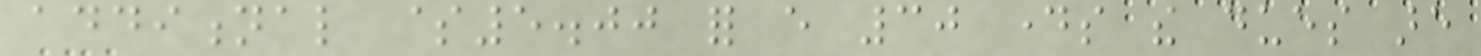additional $5.00 for every 30 days the dues are
